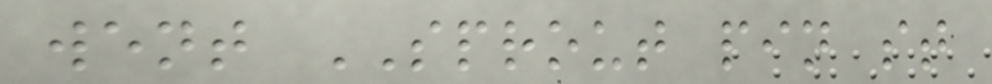went SPROUT pin st
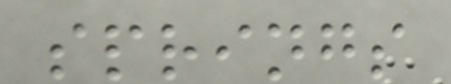springs
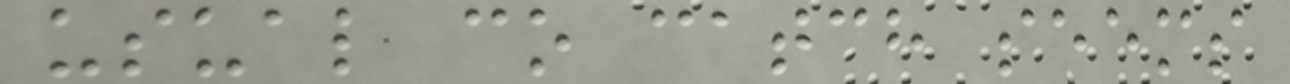usual co catch seems
